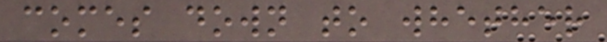comes down to whether
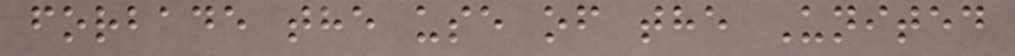forbade the use of the United
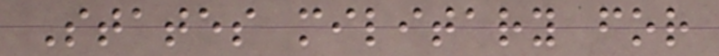States military for
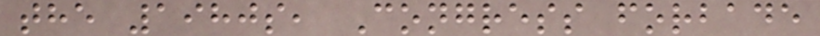the 1980s, Congress forbade
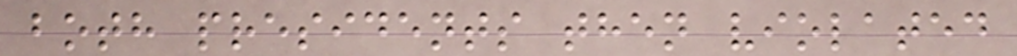both presidents then violated
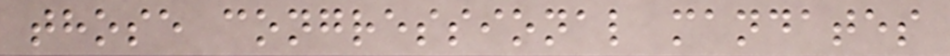those congressional mandates
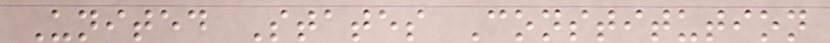United States Constitution
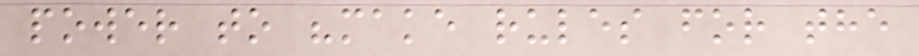power to "make rules for the
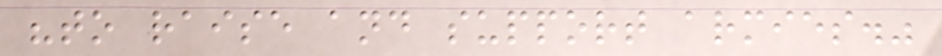"to raise and support armies."
